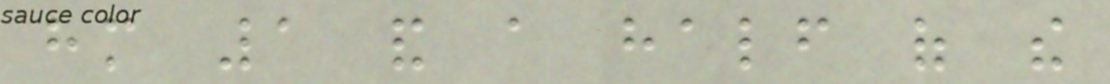him 1 and a half of the
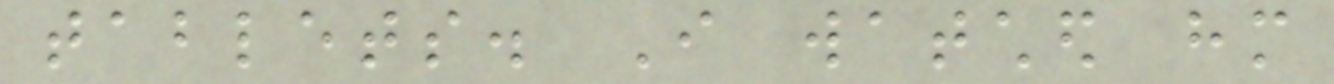tablets. I watched him
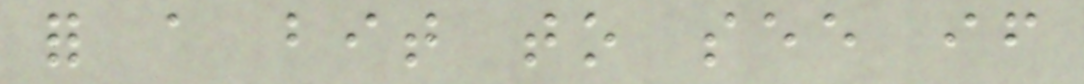for a bit to see if
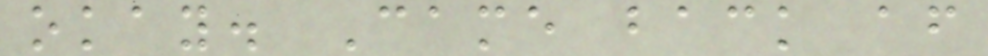okay. Came back after
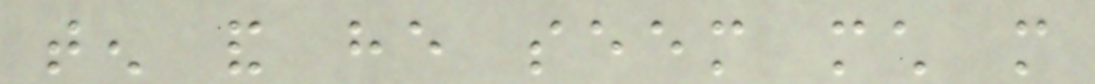ten and he seem much more
